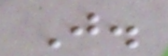J.
